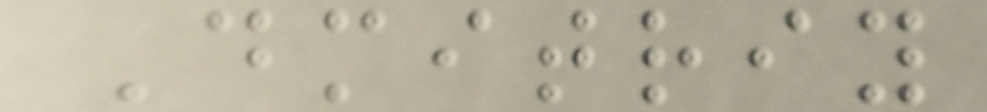Dmitriy
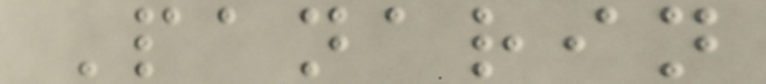Panarin
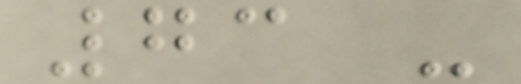73 -
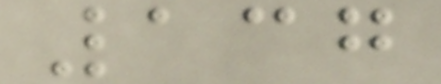137
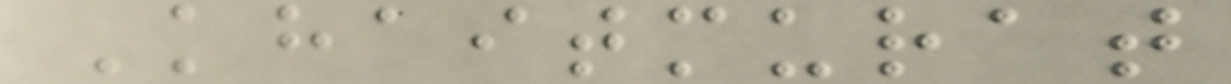Khaitmurat
